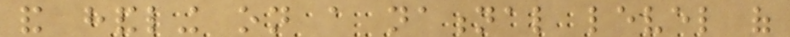and handling on a national level of
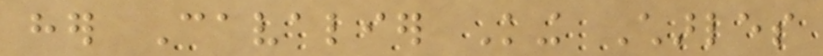her Cavalier King Charles
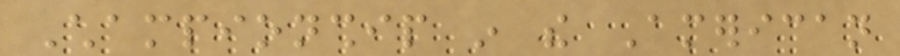Championship in the American
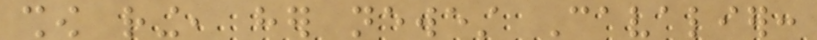show ring, her newest Cavalier:
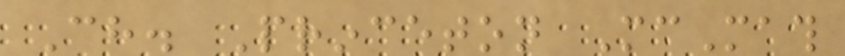Ch. Princeton McMath
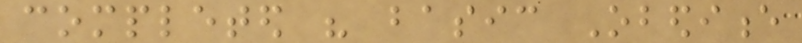completed his basic Obedience
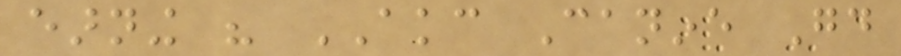earning his AKC Canine Good
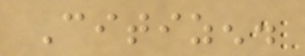Citizen.
